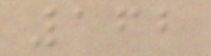162
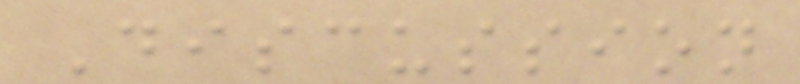Discussion
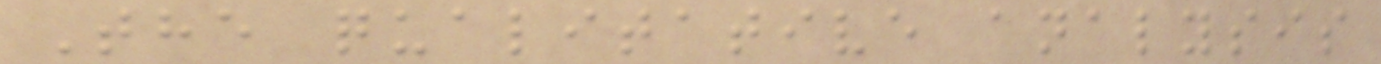The qualitative analysis
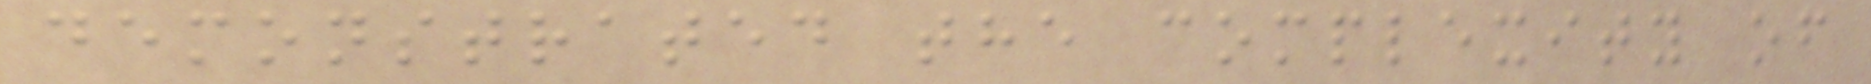demonstrated the complexity of
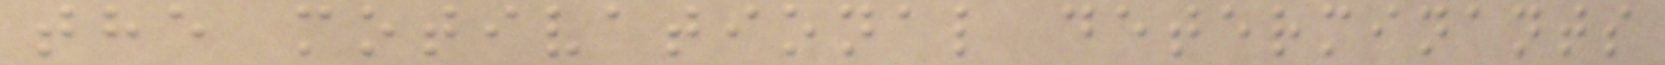the motivational determinants
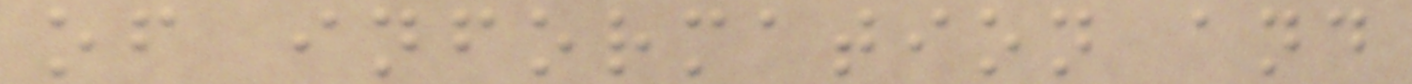of information and
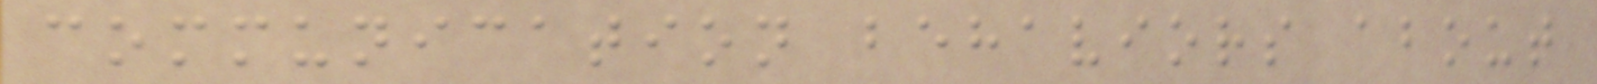communication behaviors about
